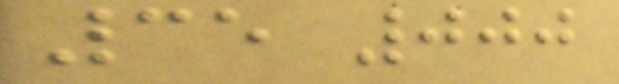35 000
